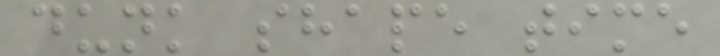dunk shape time
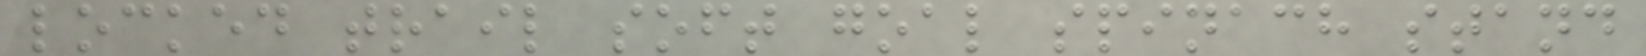locked trail soft goal spinach stand
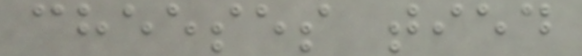cheeses tied
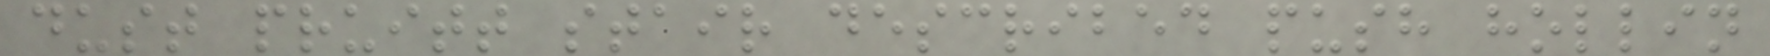dust pruitt stair described push hollin
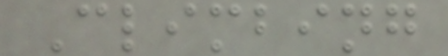Climbing
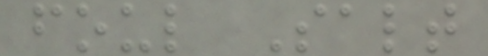foul Salt
